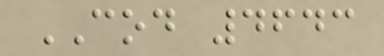COD 4643
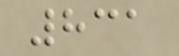831
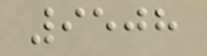9508
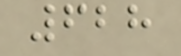628
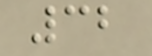32
